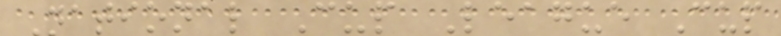National Cup League Cup
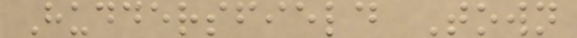Huddersfield Town
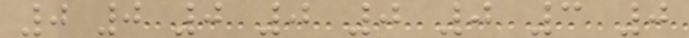0 0 0 0 0 0 3 0
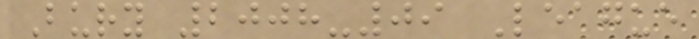Bury 2008-09 League
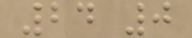24 0
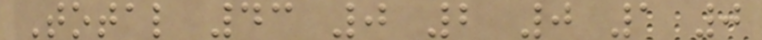Total 43 0 2 0 1 0
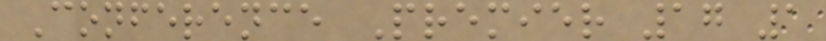Conference Premier 17 1
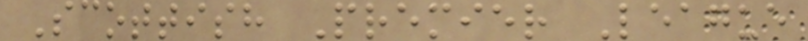Scottish Premier League
